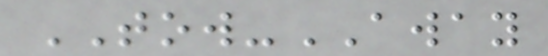TOW-AWAY
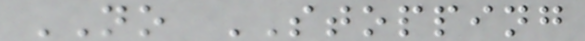NO STOPPING
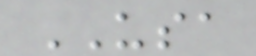USA
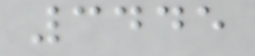3445
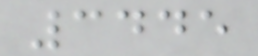3445
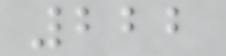222
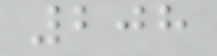208
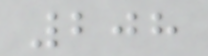208
